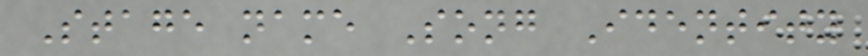Stage name Song Identity
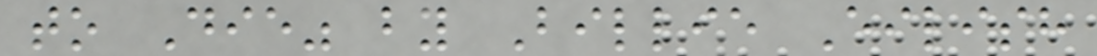to Die" by Billie Eilish
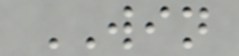WIN
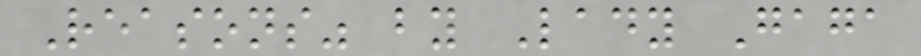Reasons" by Lady Gaga
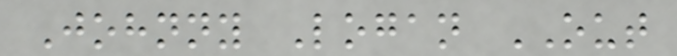Johnny Logan OUT
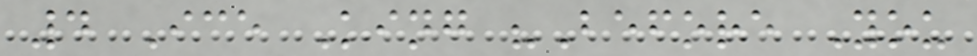4 Ice King "Before You
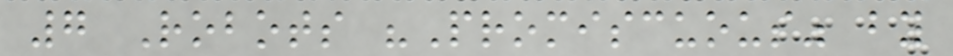7 Robots "Promiscuous" by
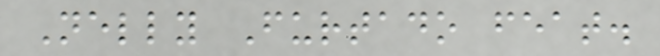Nelly Furtado feat.
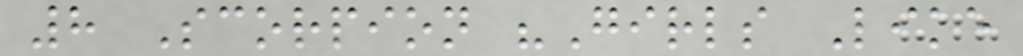8 Scorpion "Girls Like
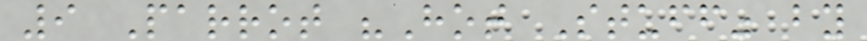9 Parrot "Hot Stuff" by
